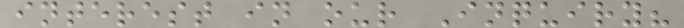interest in our Inquiry?
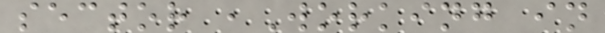sector ,Working in
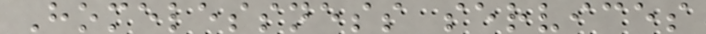Homelessness services
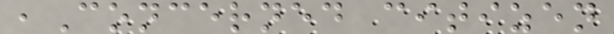,Concerned citizen
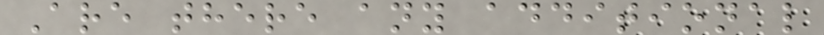Are there any additional
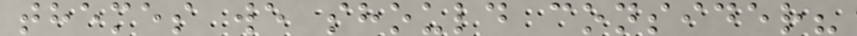themes we should consider?
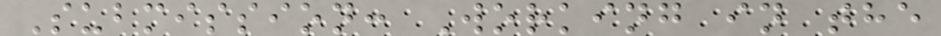Submission: Working in the
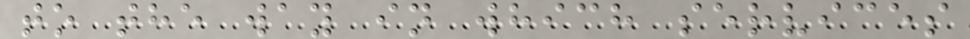to the way in which services
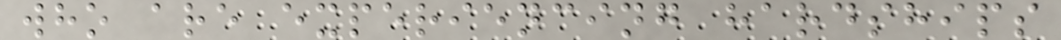who are experiencing hardships
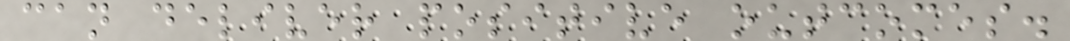can deliver positive outcomes.
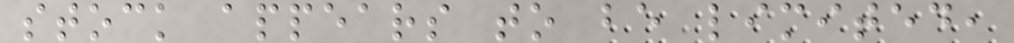stock appears to be limited,
